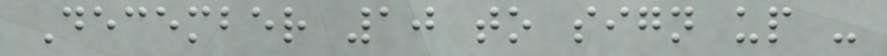December 10 to sign up -
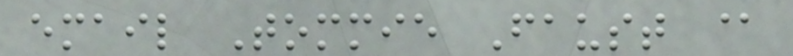email Tommie Faust @
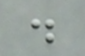.
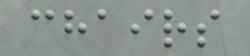chairs
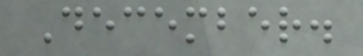December.
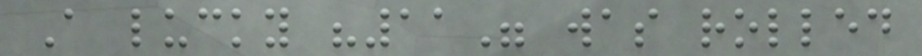A lucky "11" was rolled
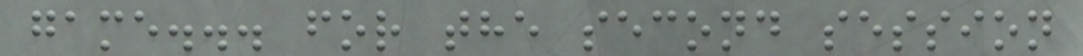game... for the second session
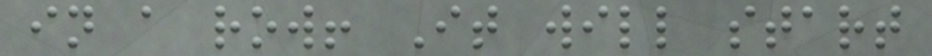in a row! It will start
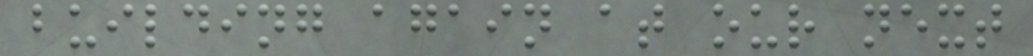building again at our next
